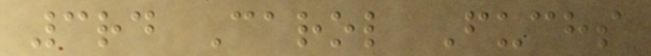3rd Carol Fuchs
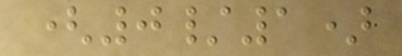(0/1)
